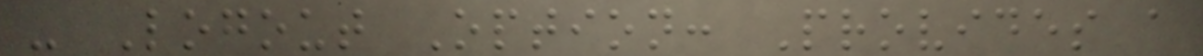- Logout Option: Provides a
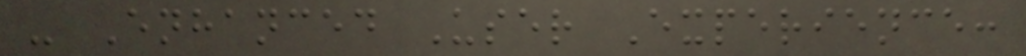- Enhanced User Experience:
